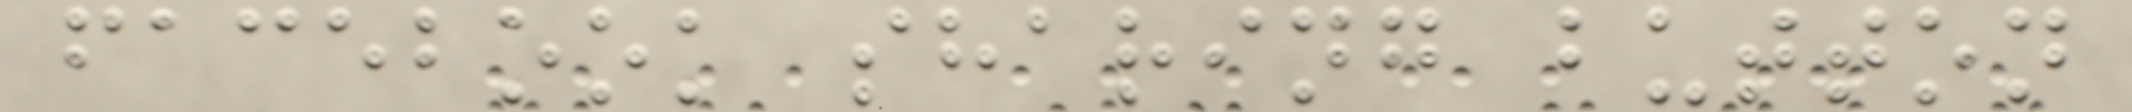facebook sharing button
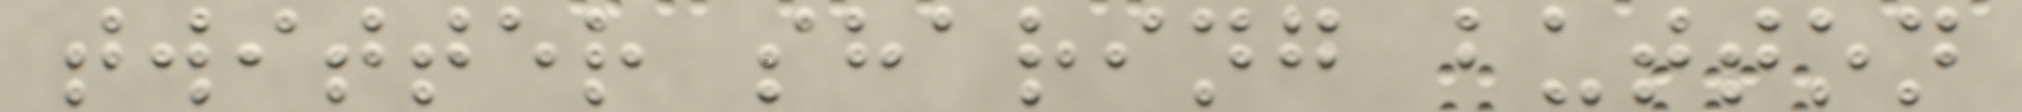twitter sharing button
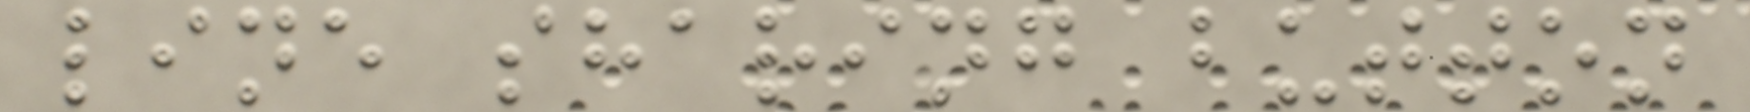line sharing button
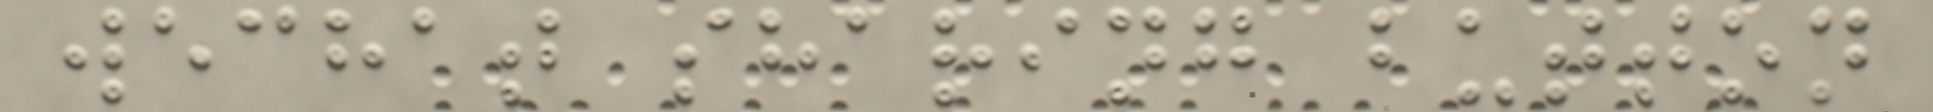wechat sharing button
